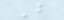B
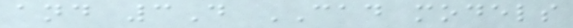and 3D CAD models
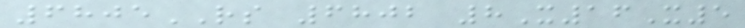6805RS 6802 8X16X5
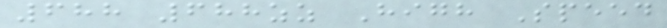688 688zz High Speed
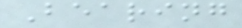Bearing
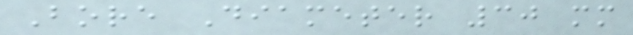Bore Diameter 30 mm
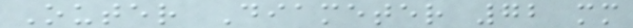Outer Diameter 72 mm
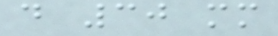d 30 mm
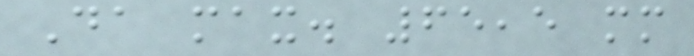Da max. 65,5 mm
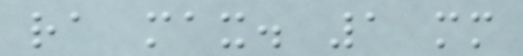ra max. 1 mm
